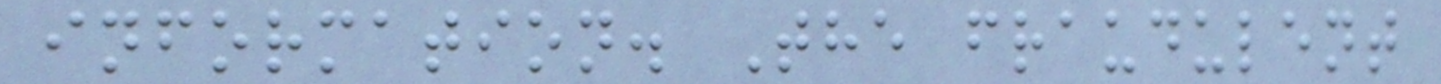information. The fraudulent
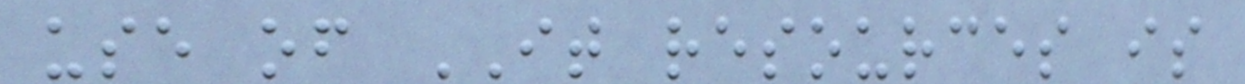use of IT resources is
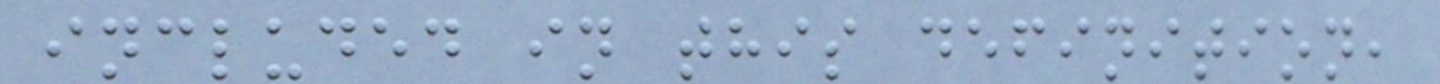included in this definition,
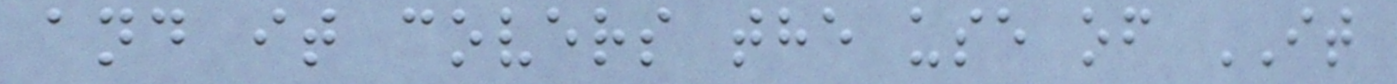and it covers the use of IT
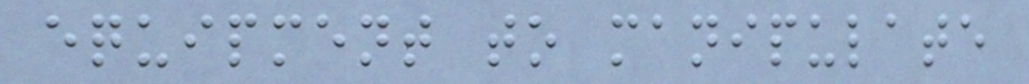equipment to manipulate
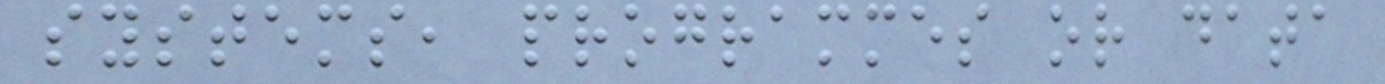systems, programmes or data
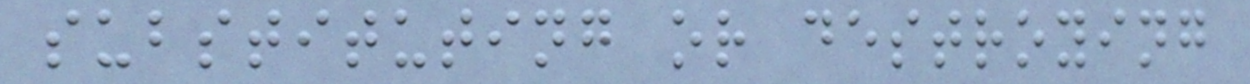substituting or destroying
